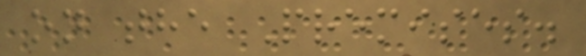on the Premises.
